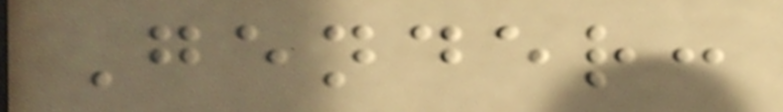Gender:
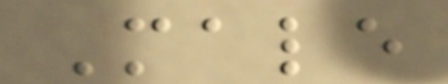Male
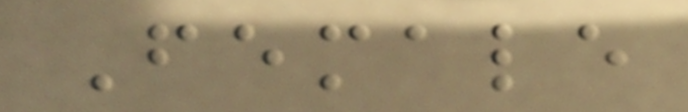Female
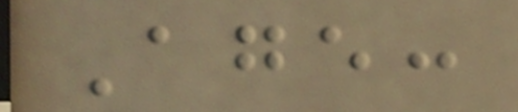Age:
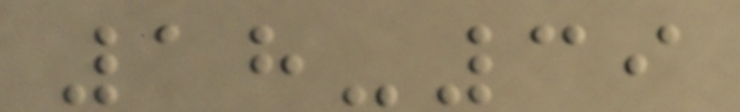18-39
